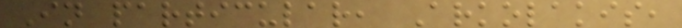In particular, Arkolakis,
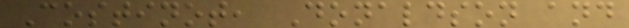Costinot, Donaldson and
